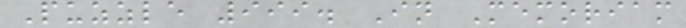Puzzle 999. In Memoriam
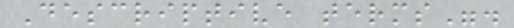Descriptive terms".
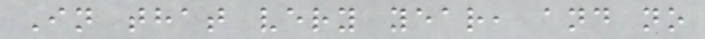In that very year, and no
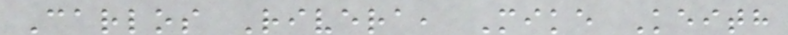Carlos Rivera, Mike Keith
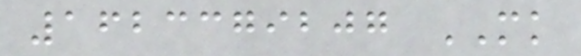1623379207 MK
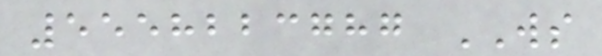5558223787 WS
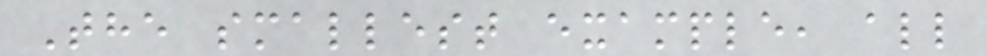The smallest example, all
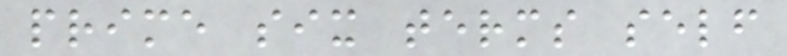prime six terms self
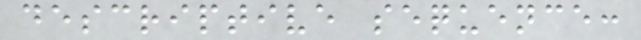descriptive sequence:
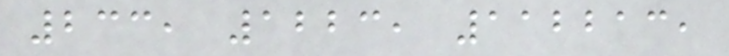233, 1223, 112213,
